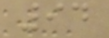94
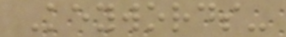Keywords-
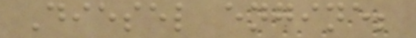Diesel engine;
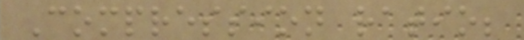Compression ratio;
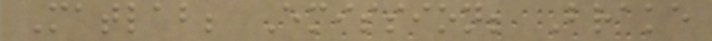Matlab; Emission; Brake
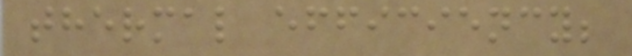thermal efficiency;
